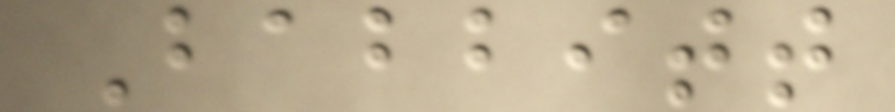Babbitt
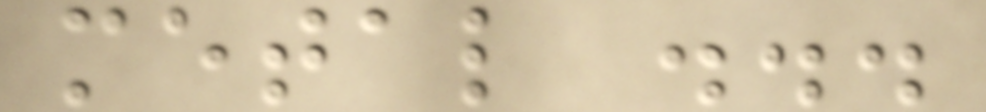metal ...
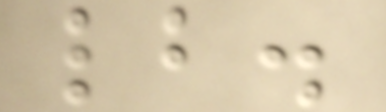lb.
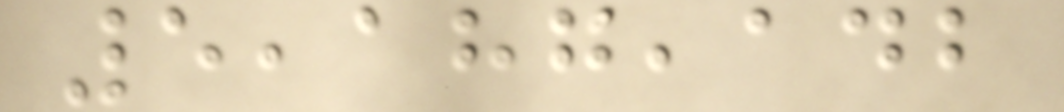5,187,142
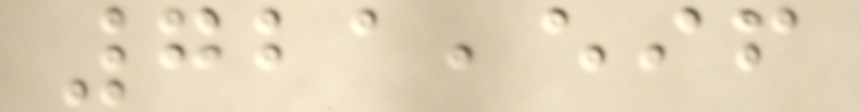721,596
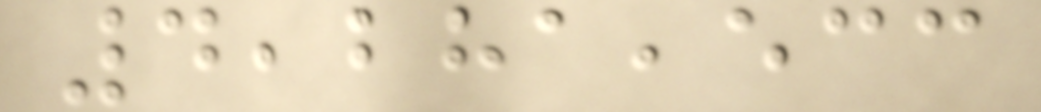4,281,533
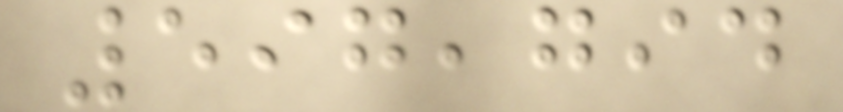597,794
